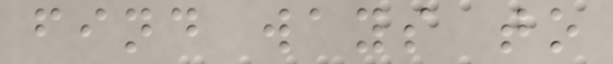find ways to
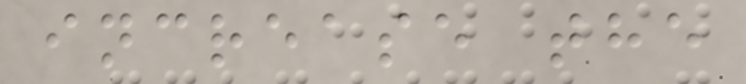increase the
